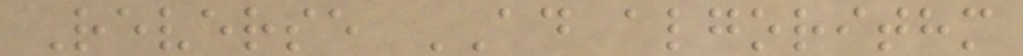Reverse AD algorithm
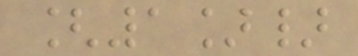[1]}
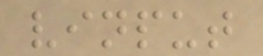vinput
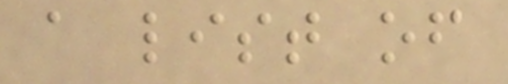a list of
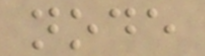node
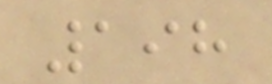198
